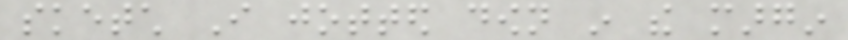sketch I jotted down in the margin
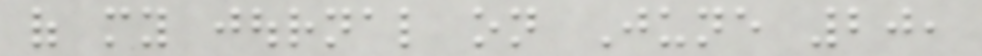of my journal on June 20,
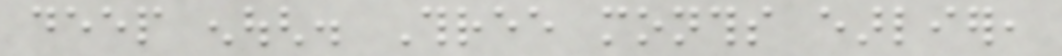deep enough. Three months earlier,
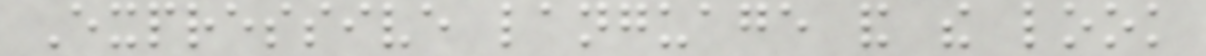Expressive language and the look
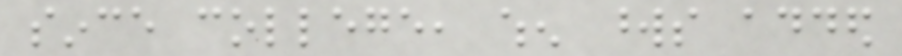since college, when words added
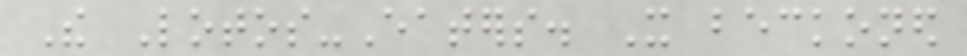The Lotos-Eaters. It beckoned
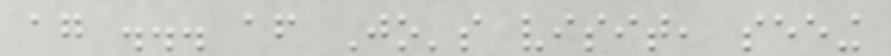again ... after Jo's visit, seeing
